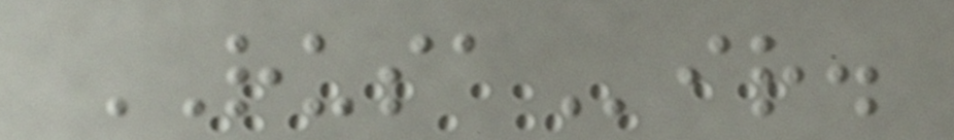RUSAir.
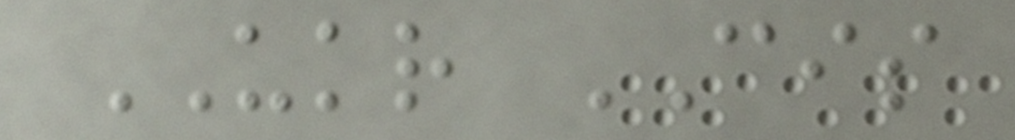UKR CIS
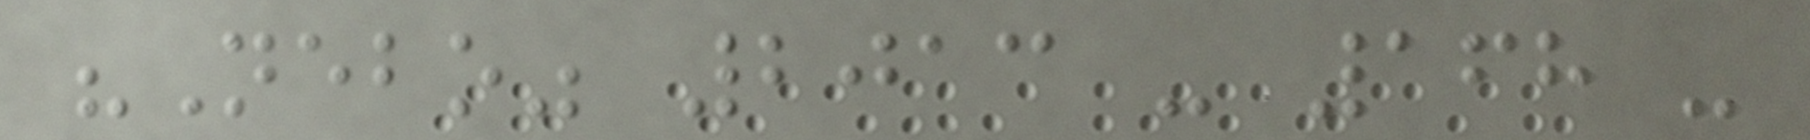"Nebo" 2013 - 168 -
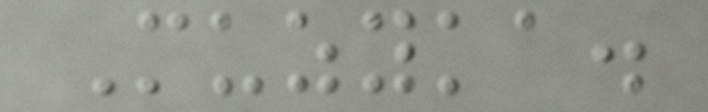Muzyka.
